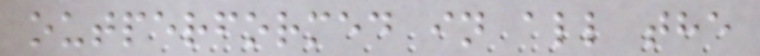outperformed in all the
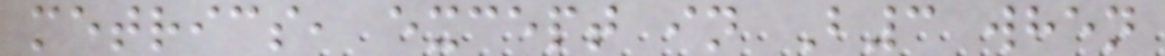metrics, except in B3 when
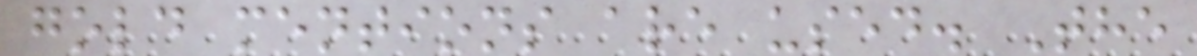gold mentions are used. The
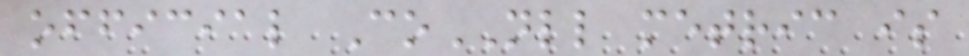official CoNLL metric is
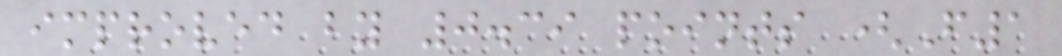improved by 0.39 points (F1
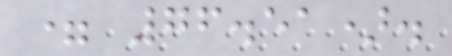= 76.51).
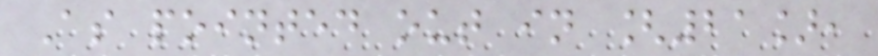As pointed out in [21],
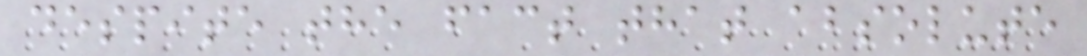despite the fact that absolute
